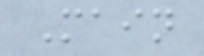Main
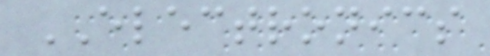ELECTRONICS
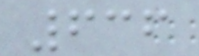636
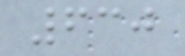630
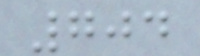704
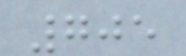705
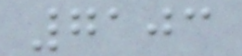7103
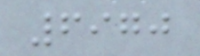6970
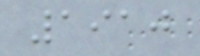1910
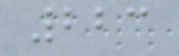223
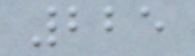225
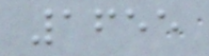1655
